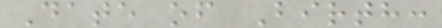Date of Birth:
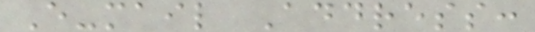E-mail Address:
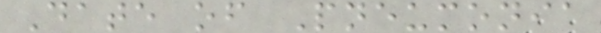Date of Pneumonia
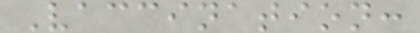Vaccination:
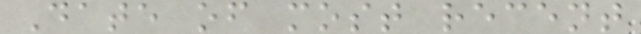Date of most recent
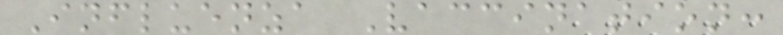Influenza Vaccination:
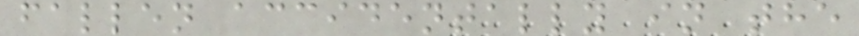fallen accidentally in the
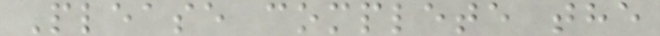Please complete the
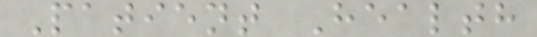Patient Health
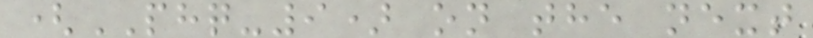(PHQ-9) on the next
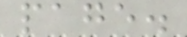page.
